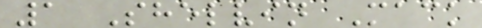1 Shelvin Mack
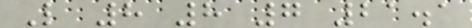L 8 8 7 21.1
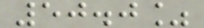50.0%
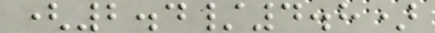(2.4/4.8)
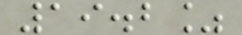19.2%
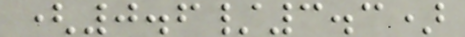(0.6/3.3)
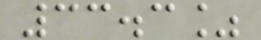33.3%
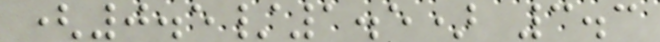(0.5/1.5) 3.3
